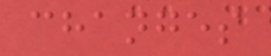changes
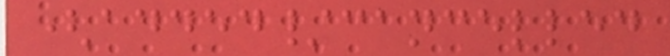(added/cancelled
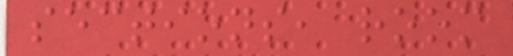sections, room
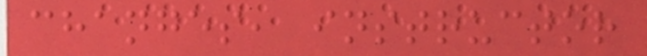changes, instructor
